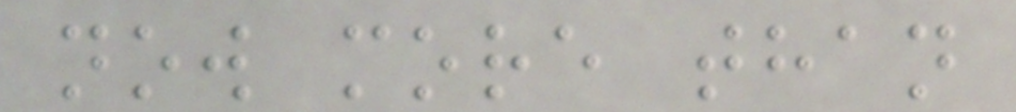now more than
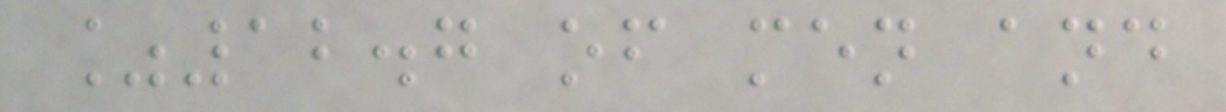%12.7 of men and
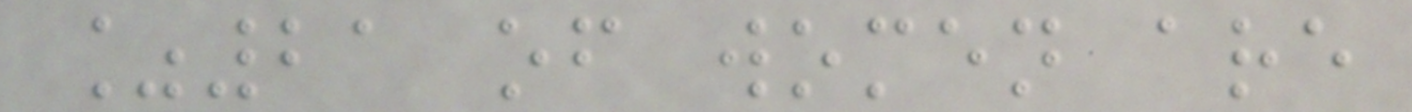%21 of women are
